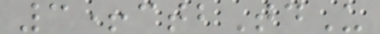3+ctbTdU
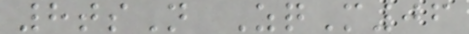8tsN ZqM06
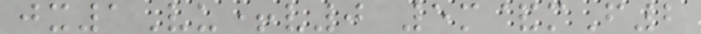jx1Vu+v0 5m&mF2
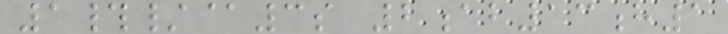1#/@3s 2ab13h1
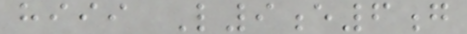hiii L9e6g
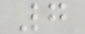7
